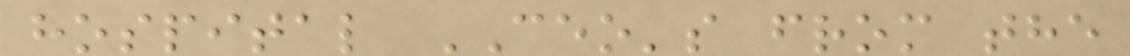hospital CEO's from the
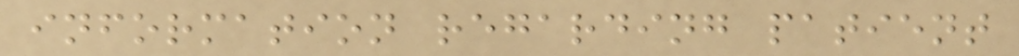information regarding patient
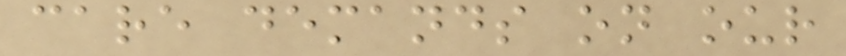care demands on our
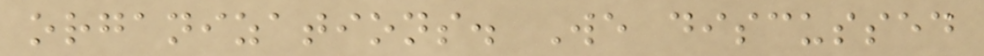organizations. We discussed
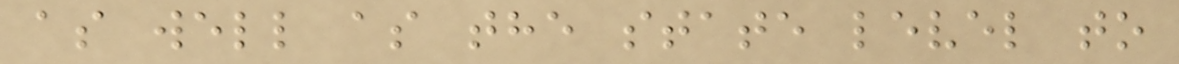as well as the state level to
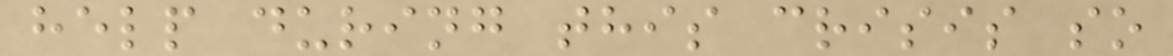help during this crisis so
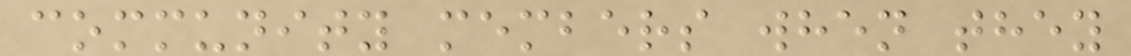community members when they
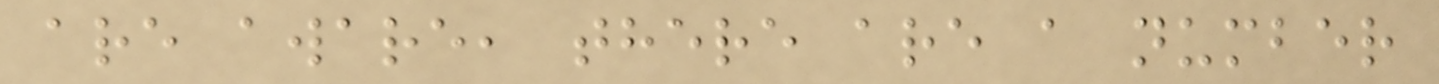are aware, there are a number
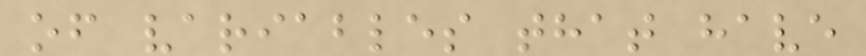of variables that have
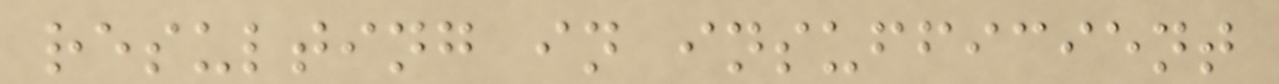resulting in insufficient
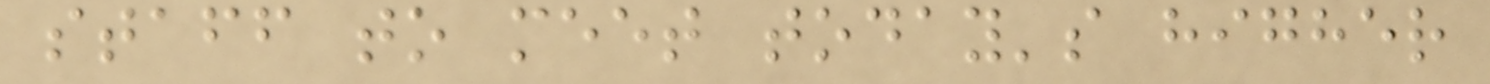staff to meet today's higher
